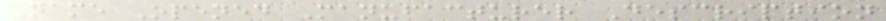Name Opened Manufacturer Description
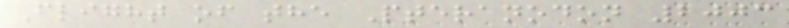Flight of the Pteranodon 2003
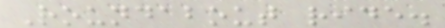Roundabout ride.
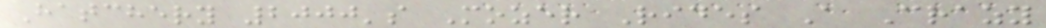Hatchery 2000's Mozer Rides A Crazy
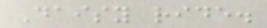Daisy ride.
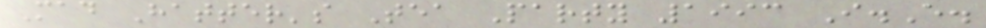Mad Hatter's Tea Party 1993 I.E.
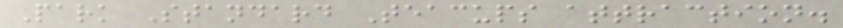Park Standard Teacups attraction.
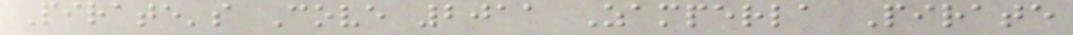Pirate's Cove 2011 Zamperla Pirate
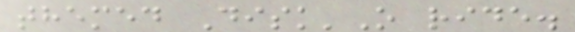themed Disk'O ride.
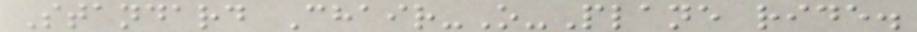Standard Chair-O-Plane ride.
